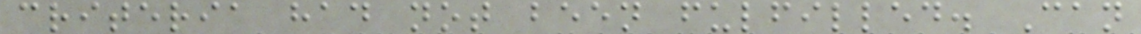criteria had not been fulfilled. Can
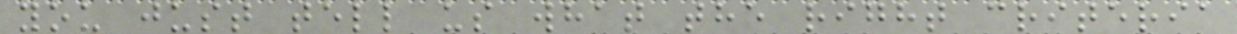you just tell us what the right criteria
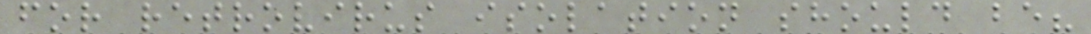for retrovirus isolation should be?
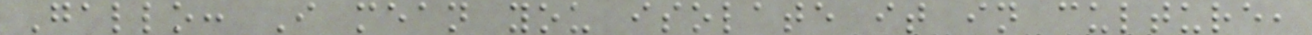Gallo: I mean you isolate it in culture,
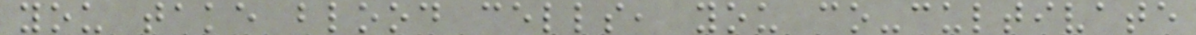you take blood cells, you co-cultivate
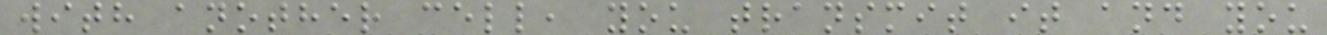with another cell, you transmit it and you
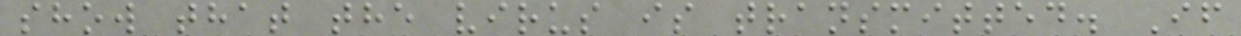show that the virus is transmitted. If
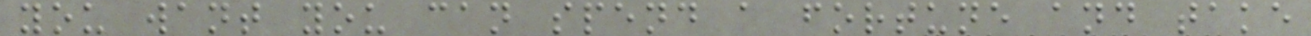you want you can spend a fortune and take
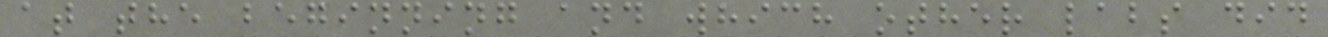at the beginning and which other labs did
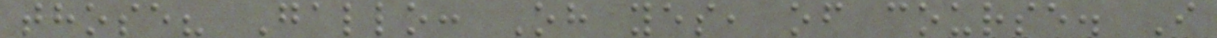those? Gallo: Oh yes, of course. I
